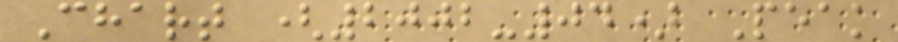Chart (2002-04) Peak
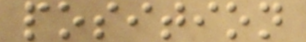position
